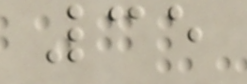35
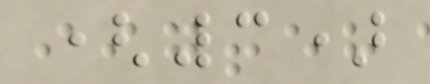(3)
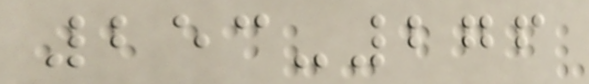253-276
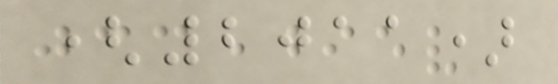(2011)
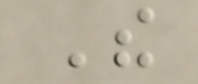The
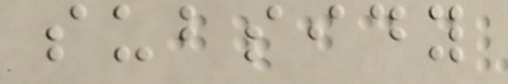subsidy
